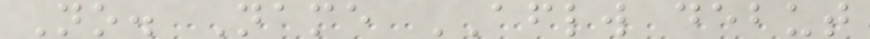No. Name AFLW debut
